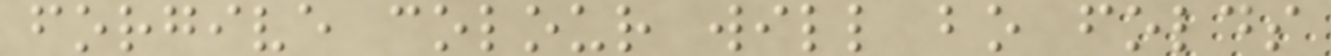forgive colour will bo folds
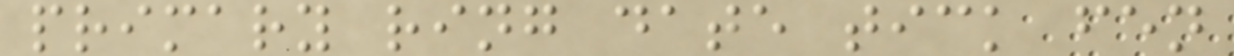primary ring date tick fen
